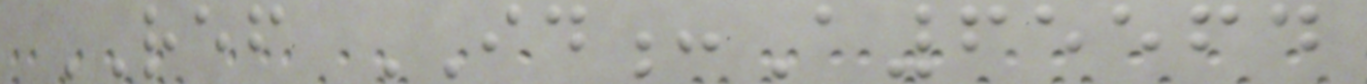REF ID:A65564
